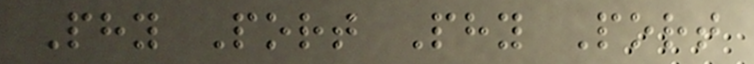Phy Port Phy Port
